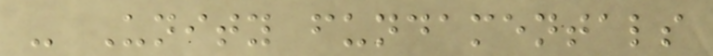- Unity fundamentals
